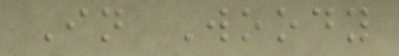In Woody
